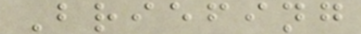Briefing
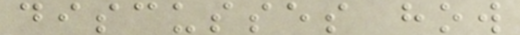discusses how
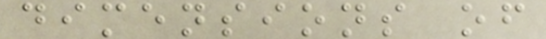dimensions of
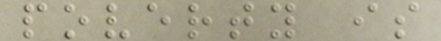poverty is
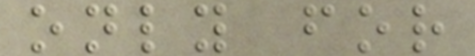only for
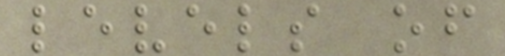levels of
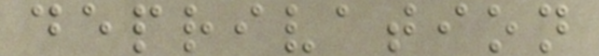deprivation
